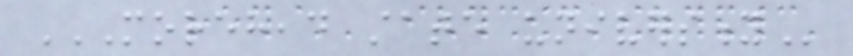MOREHEAD STATE UNIVERSITY
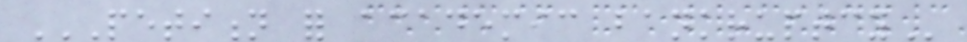PETITION FOR ACADEMIC BANKRUPTCY
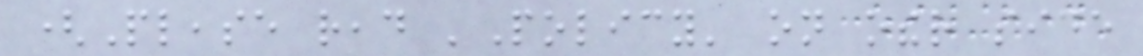(Please read 'Policy' on other side
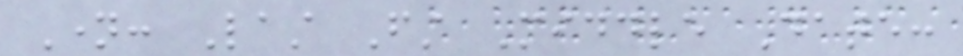Name: Last First Middle Date:
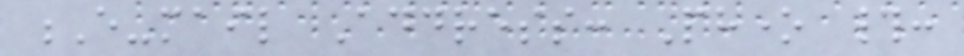E-mail Address: Phone #:
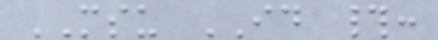MSU ID #:
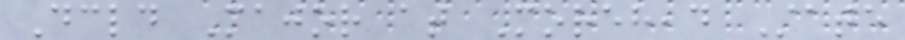Declared Major at Morehead State
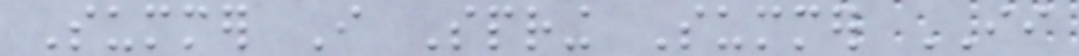Summer I Spring Summer II
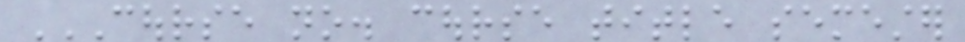COURSE NO. COURSE TITLE SEMESTER
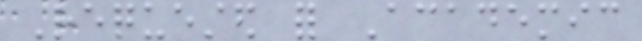Requested for Academic
